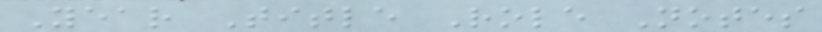Year Title Role Notes
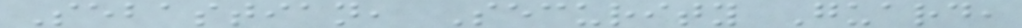Sebastian, Security Guard,
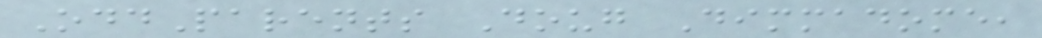OddParents Doug Dimmadome,
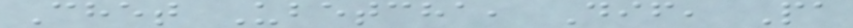Chet Ubetcha, Dif, Pa
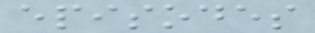episodes
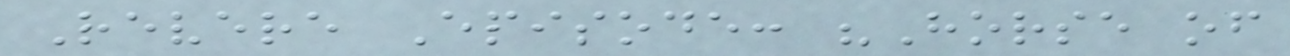Revere Episode: "Horse of
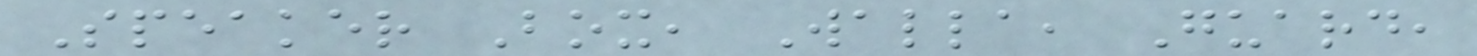Speaker Box, Walla, Guard,
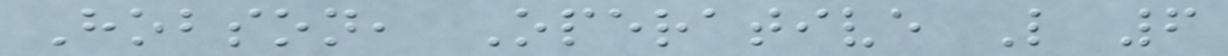Hobson, Operative L 6
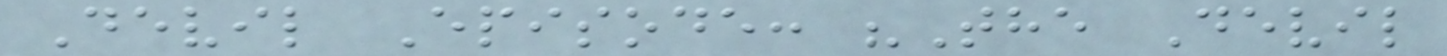Devil Episode: "The Devil
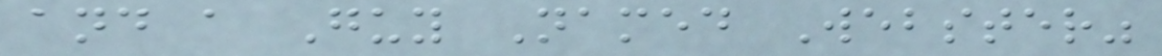and a Guy Named Webster"
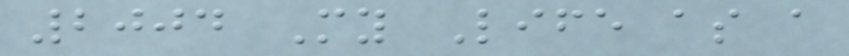2004 My Life as a
